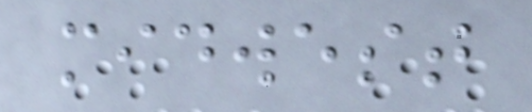midwest
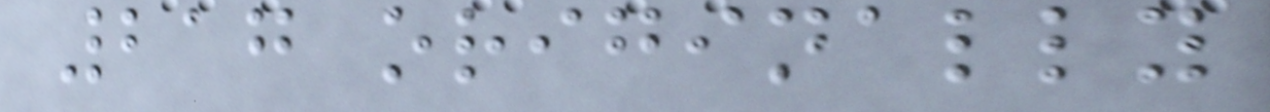217 originally
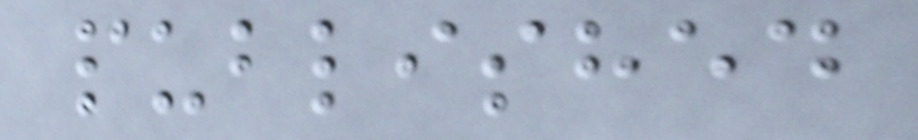published
